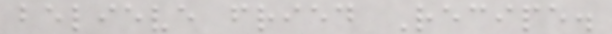believe fried Recipe.
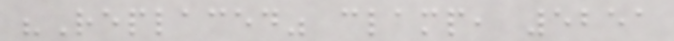"Replaced" clamp, 5251
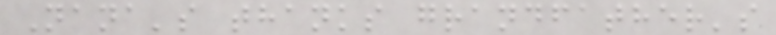Nana's thanks grandfather's
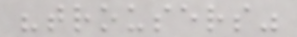"trousers"
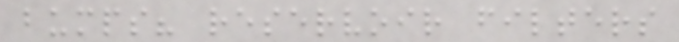bumps? reservoir filters
